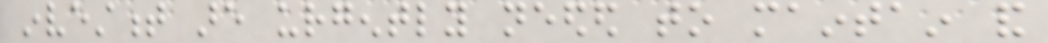investment are urgently needed to maintain and
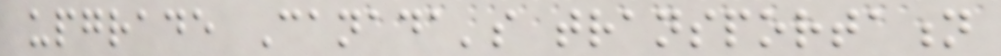upgrade Canada's transportation
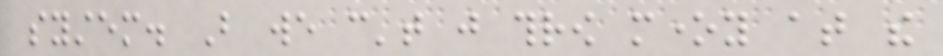system. But we can't just throw money at the
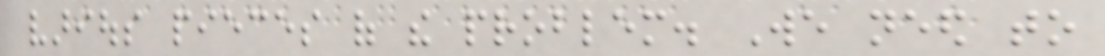various pieces of the problem. We need to
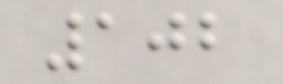102
